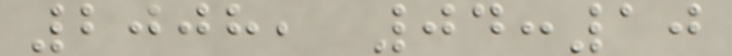2008, 04:10
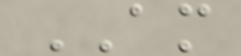AM
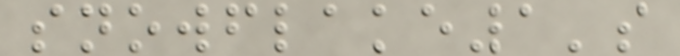snowflake1's
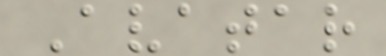Avatar
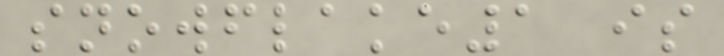snowflake1 is
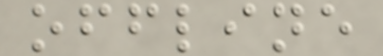offline
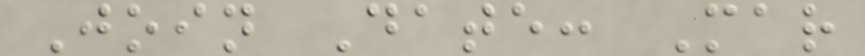Join Date: Mar
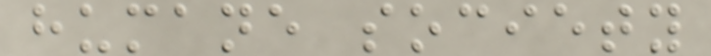humane society
